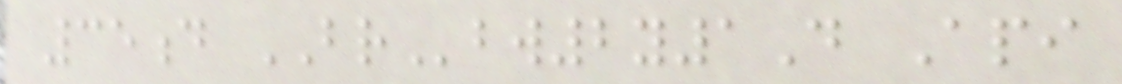35d BRbw2y1D Api
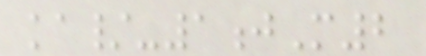ka/-1jM2
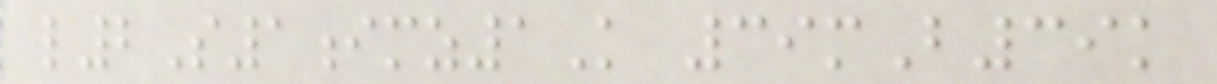l2S1imz1K 39mB39k
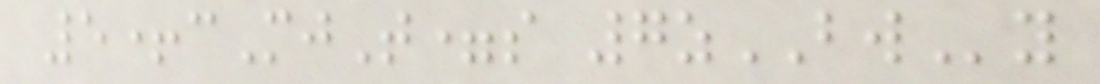5+cMjT=s 7zBWy
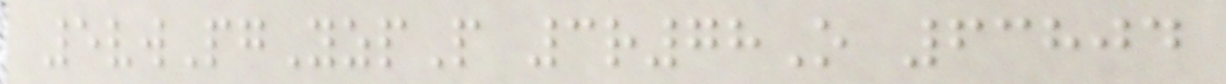5vwPgYzpP 3r78O 63804
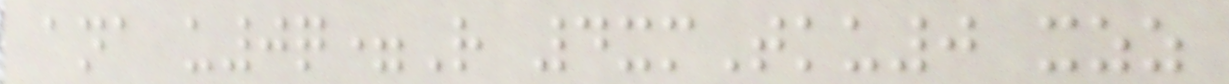ana u0q=R 4xmTku0 xzz
